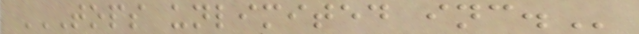TOPS UNLIMITED INC.
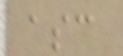asc
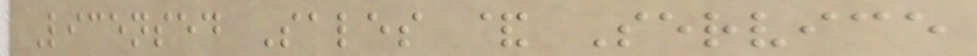Licensed Sales & Service
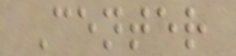Center
